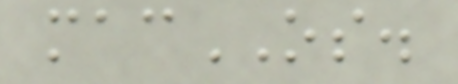macOS.
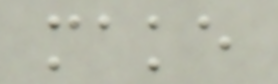make
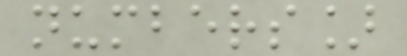numbers]
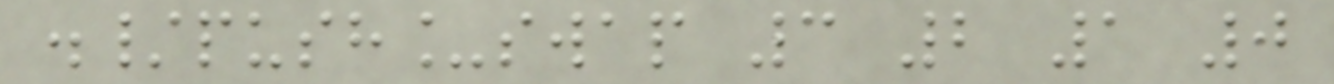./push_swap 3 2 1 0
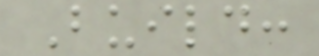Build:
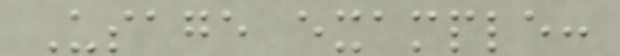Usage example:
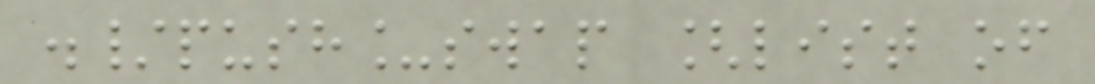./push_swap [list of
